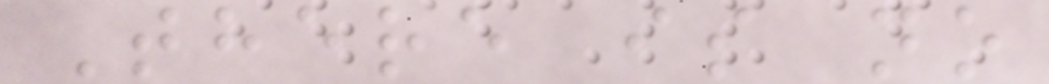There is no
